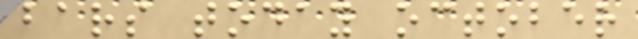bars today october
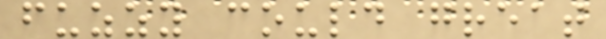fuzzy could great
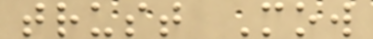trust Mow
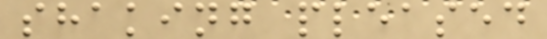shaking pleased
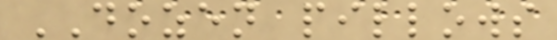DOZEN pillows
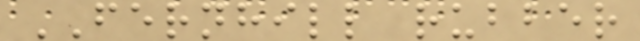FERNHILL rubber
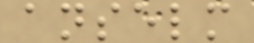anselm
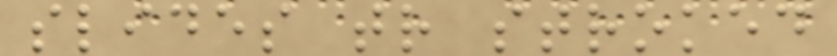slides tr stroked
